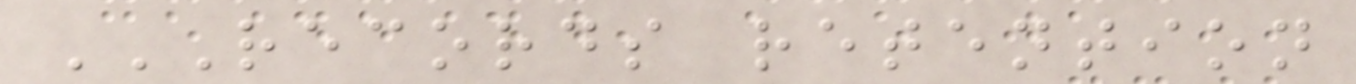RECORDS RETENTION
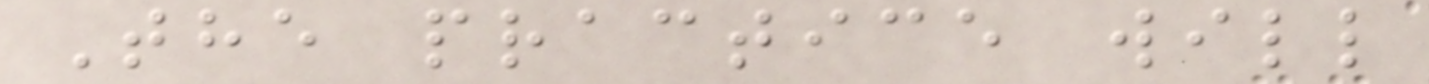The practice will
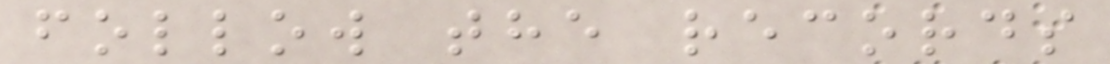follow the records
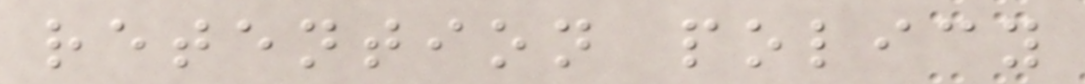retention policy
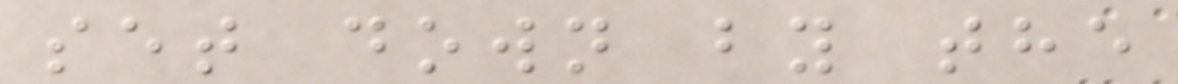set down by the
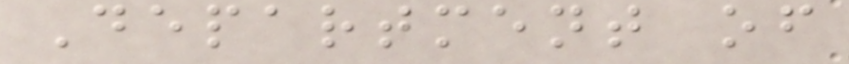Department of
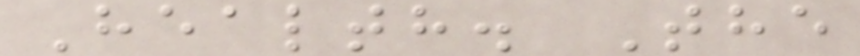Health. The
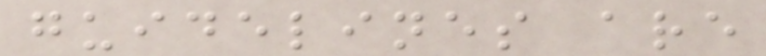guidelines are
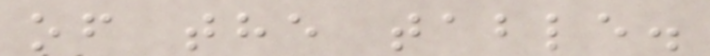of the table.
